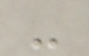-
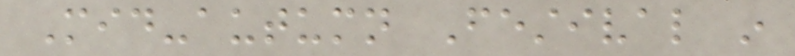Mid-autumn Festival in
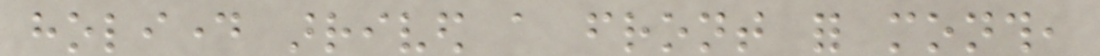holiday arrived a front for month,
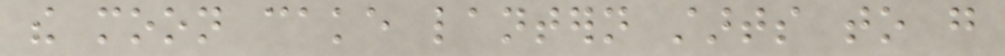the moon cake lantern starts to go
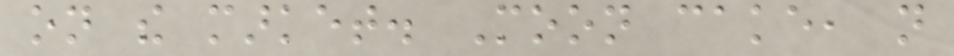on the market. Moon cake, not
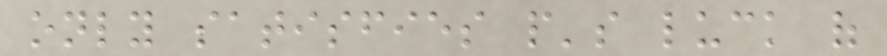only satisfies people's luck of
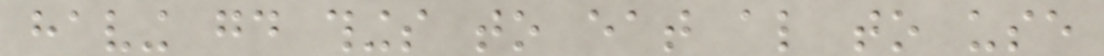having good things to eat also to use
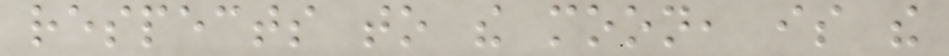respects to the moon, is the
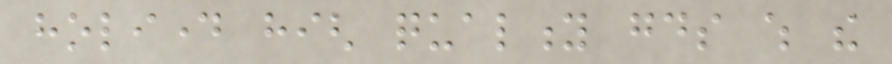holiday high quality goods which the
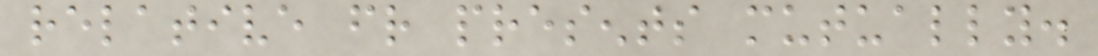relative friend presents mutually.
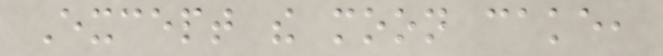Except the moon cake,
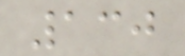130
